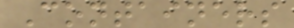Containers
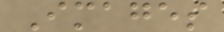Images
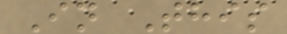In This
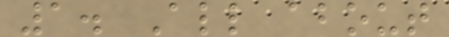1. All about
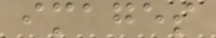images
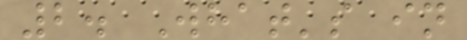2. What's in
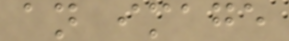an image
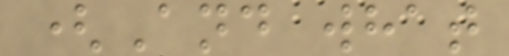(And what
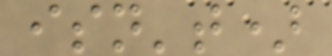isn't)
